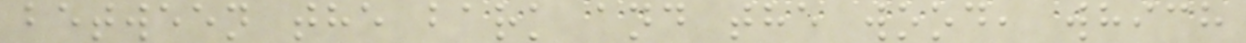between the bark and the wood, which
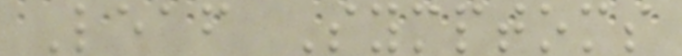Leaf Symptoms
